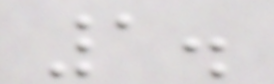1.
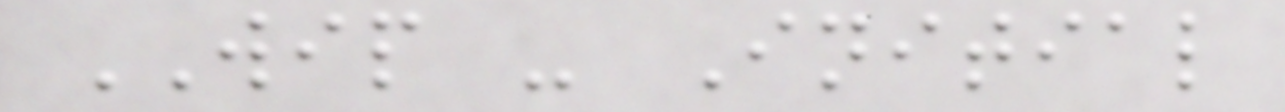WIP - Initial
